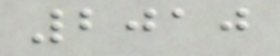2010
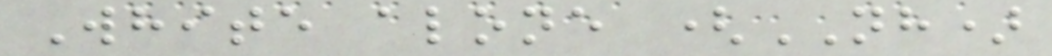White alone (NH)
